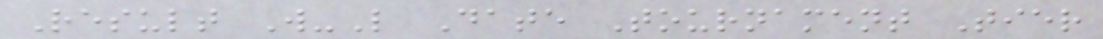Result W-L Date Tournament Tier
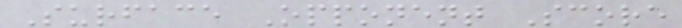Surface Opponent Score
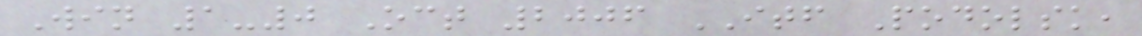Win 1-0 Oct 2006 ITF Podolsk,
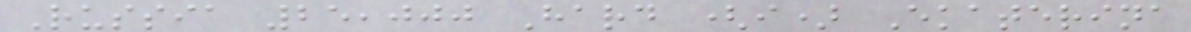Russia 25,000 Hard (i) Ekaterina
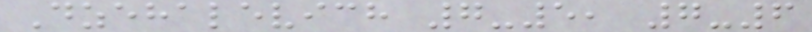Dzehalevich 7-5, 7-6
